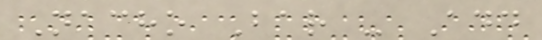Nacho Bar - Add
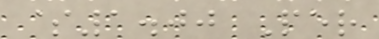$1.00 Per
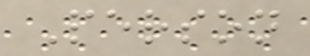Person
